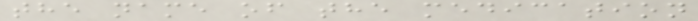the name of the medication
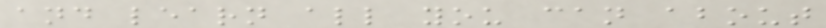and learn all you can about
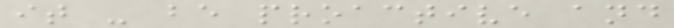it - be proactive and
